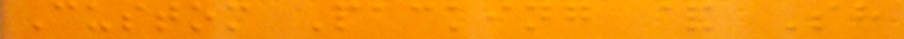Custom Packing & Sh
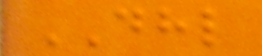DHL
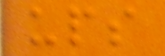ups
